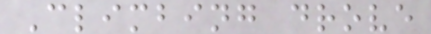Climbing drove
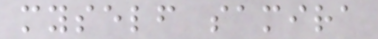myself samira
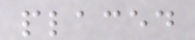placed
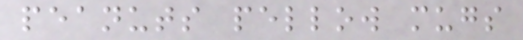peanuts pellow mugs
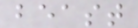beast
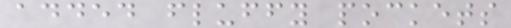added fluffy pockets
